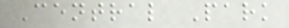Central Park
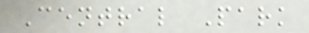Central Park
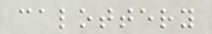calottery
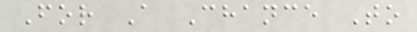For A Chance To
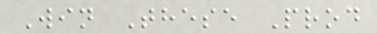Win These Prod
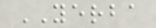YERBA
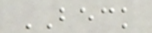BECK
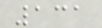131
